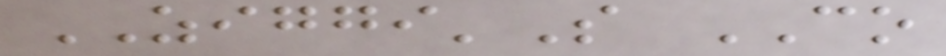ZIGGI'S CO
